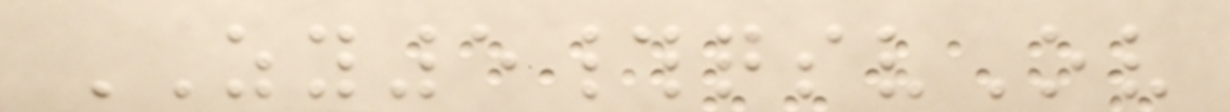ZY5#qsvOv
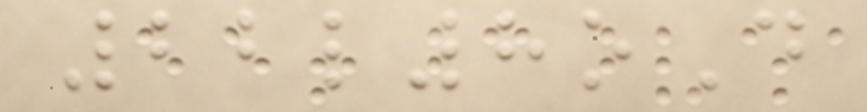22l8oD
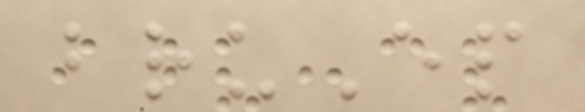bruEp
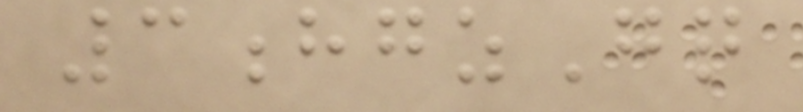3hgzGq
